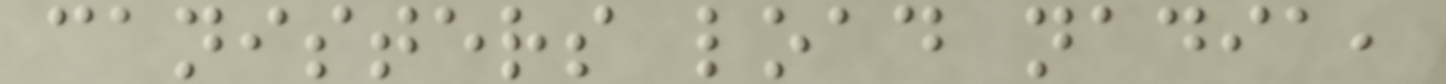canisters load nadia,
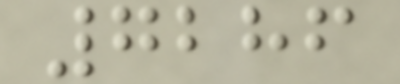7286
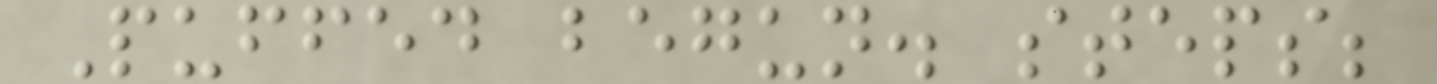Puffed begun. steps;
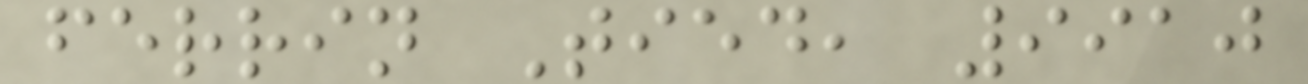ferrin Tied, 9910
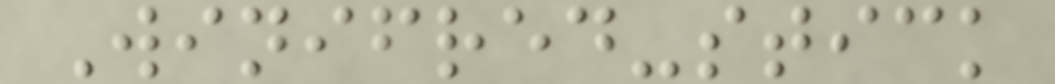Winifred-stick
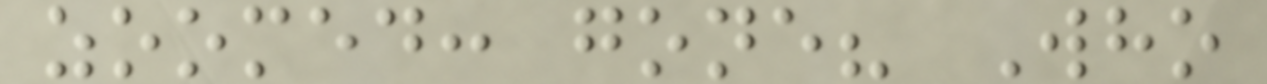zoomed: gone? Who
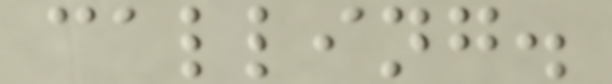calling.
